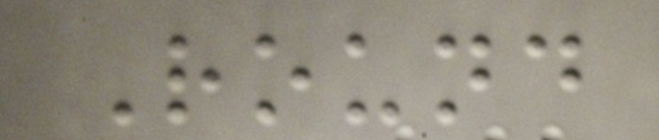Round
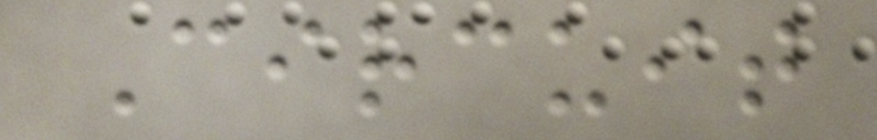Circuit
